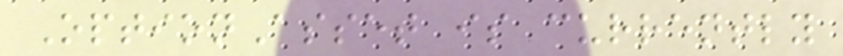OptionAsset is currently
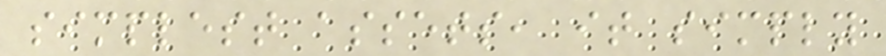simplest assets, it simply
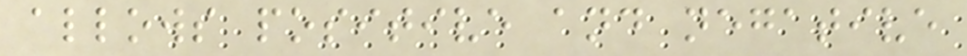allows positive and negative
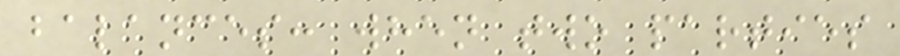balances: when two parties
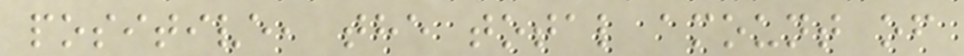positive, the total amount of
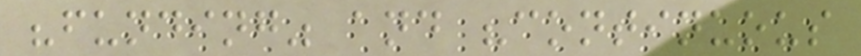"funding" and "continuous
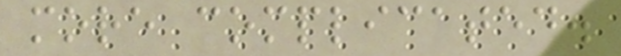more complicated.
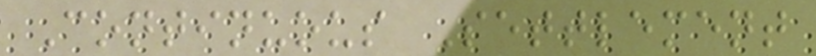Continuous Settlement
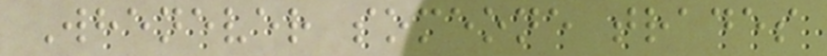Whenever someone trades
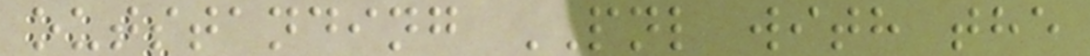outstanding PNL with the
